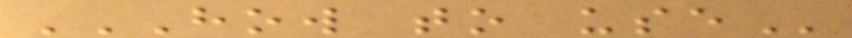HOW TO USE
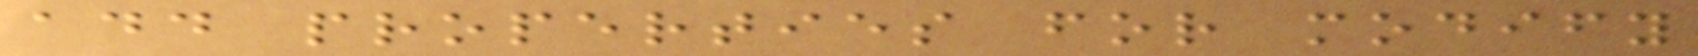add properties for modify
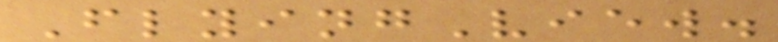FlyingView.
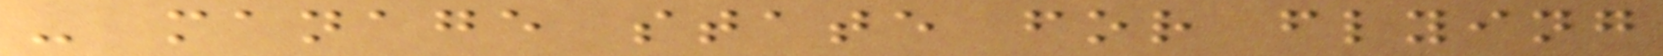- manage state for flying
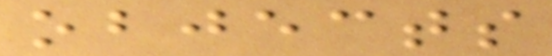objects
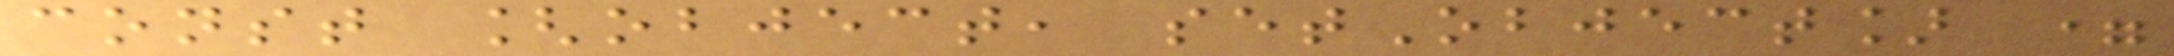const [object, setObject] =
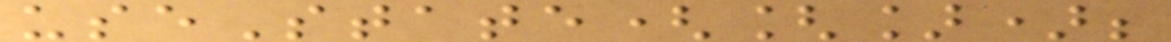useState([]);
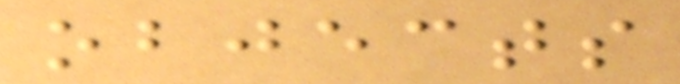objects
